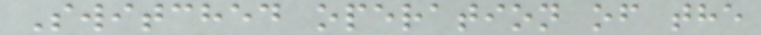Switched operation of the
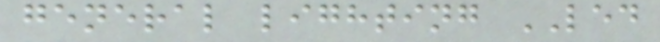general lighting LED
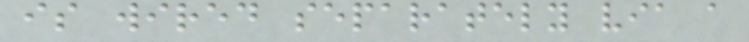is wired separately via a
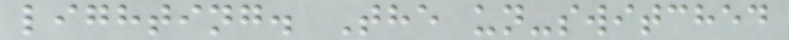lighting. The un-switched
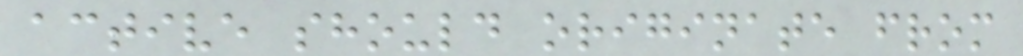active should originate from
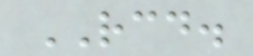RCD.
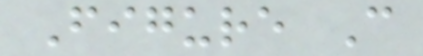Figure C
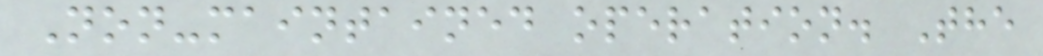Non-maintained operation. The
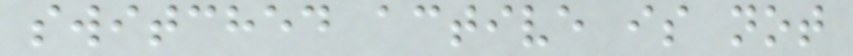switched active is not
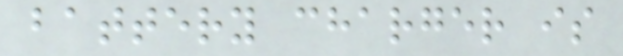battery charger is
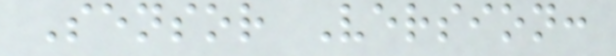Sensor Version:
